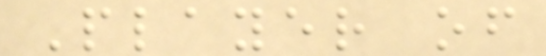Player of
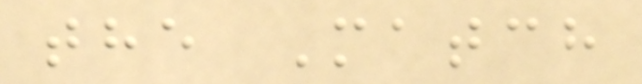the Match
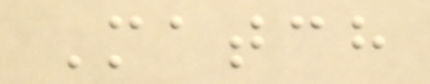Match
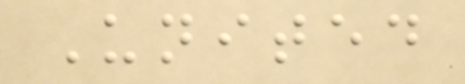United
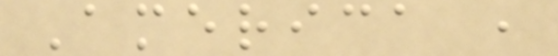America ,
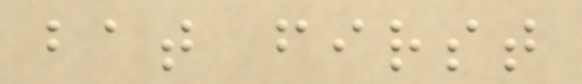bat first
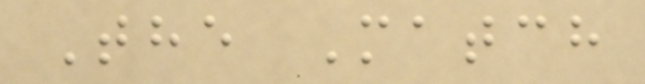The Match
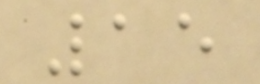15
